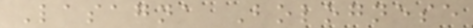Lasagna Bolognese
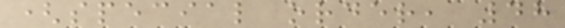(special order, 48
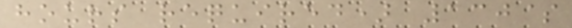hours required) 130$
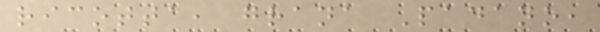ricotta, grana Padano,
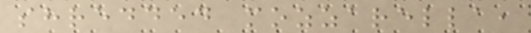shredded mozzarella,
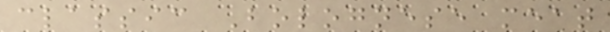classic Bolognese meat
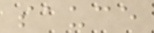sauce
